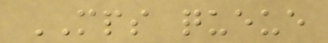MPS queue
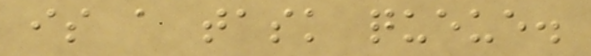is a task queue.
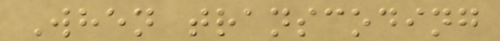When transcoding
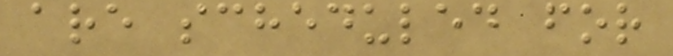are scheduled for
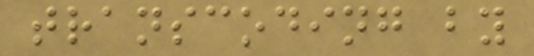transcoding by
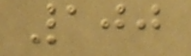100
